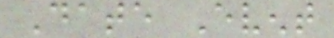Date Event
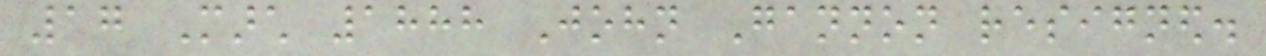17 March 1888 John Gannon resigned.
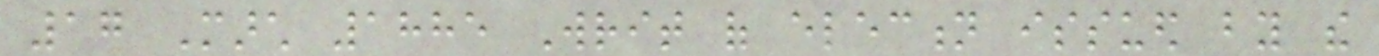17 March 1885 Writ of election issued by the
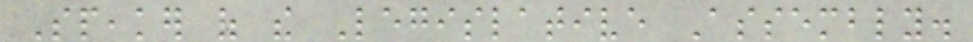Speaker of the Legislative Assembly.
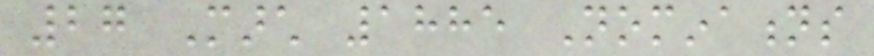27 March 1885 Nominations
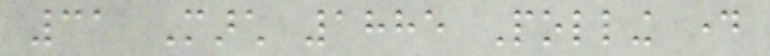31 March 1885 Polling day
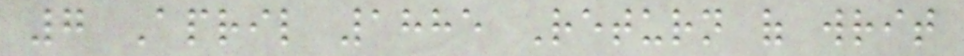7 April 1885 Return of writ
